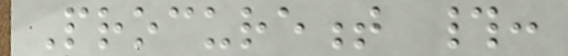Procurement #:
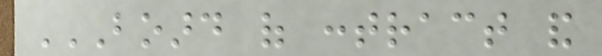BOARD OF CONTRACT AND
